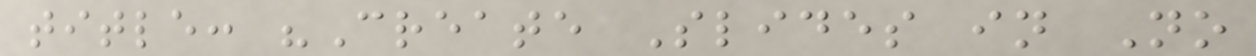title: "Create Slides in No
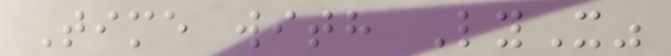Time with LyX"
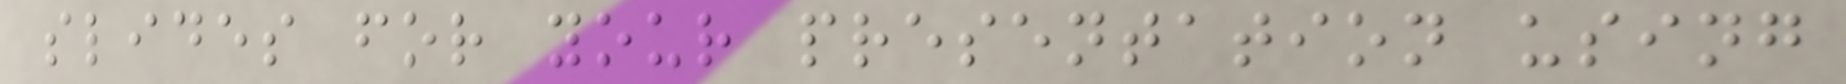slides for your presentation using
